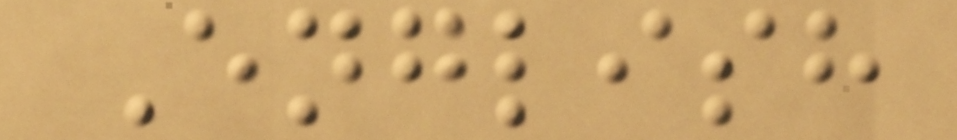English
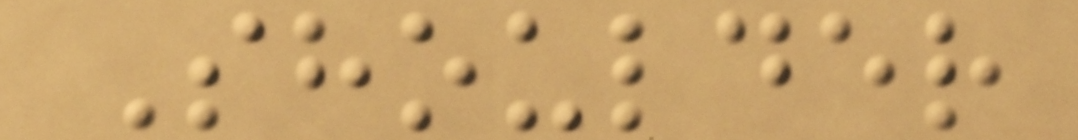Shoulder
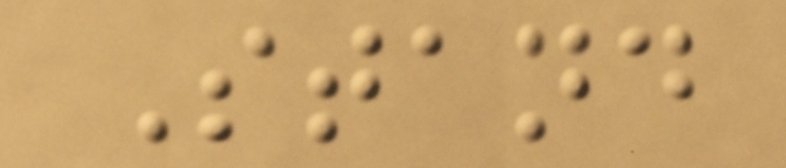Stand
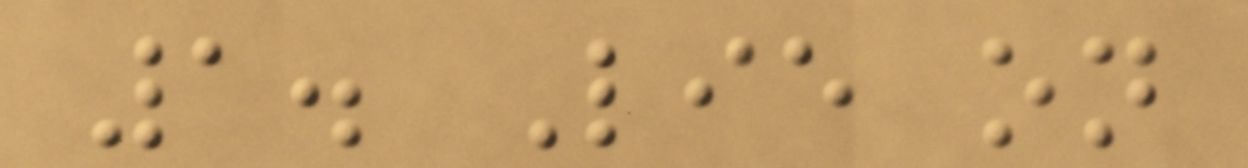1. Lie on
